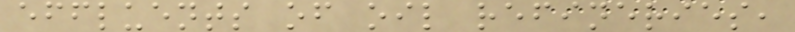effluents of oil refineries,
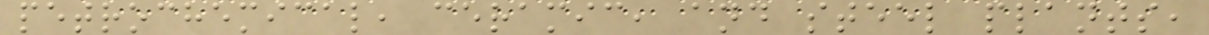petrochemical, ceramic, and steel plants,
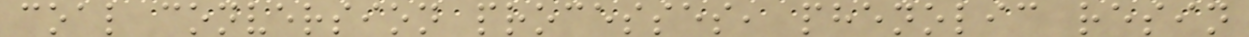coal conversion processes, phenolic resin
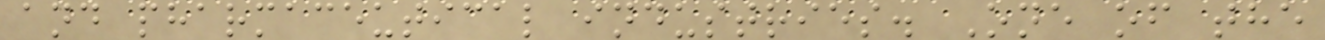and pharmaceutical industries. One of the
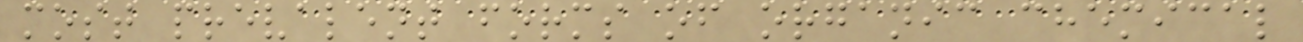most prevalent forms of organic chemical
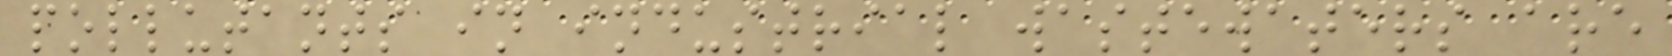pollutants in industrial wastewaters are
